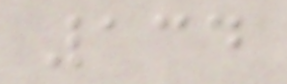134
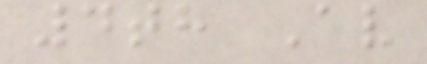4th Av
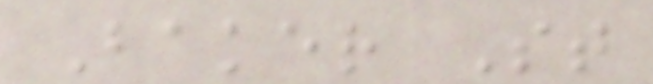Baker St
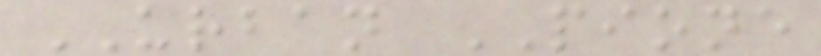URBAN PIONE
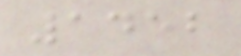1452
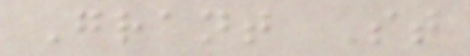Grant St
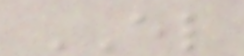EL
